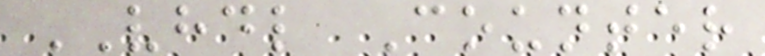VHDL Counter
